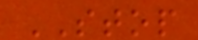STOP
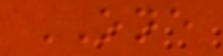ONE
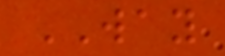WAY
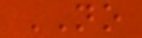NO
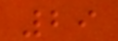29
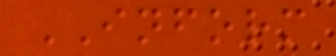INFORM
